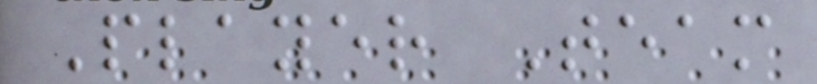Player Team
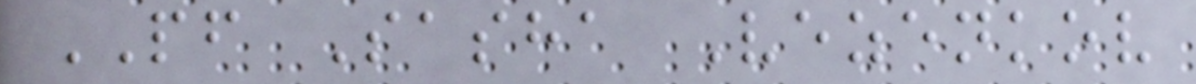PF Sasha Vezenkov
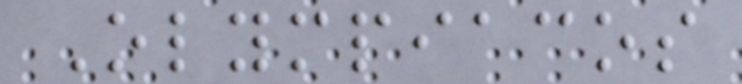Olympiacos
